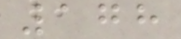178
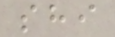shi
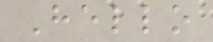Hello
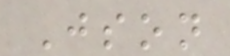Json
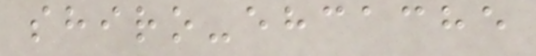shiro-ehcache
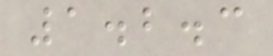1.2.3
